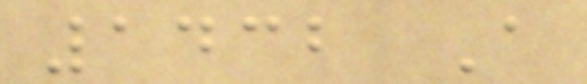1432 A
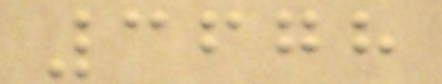3678
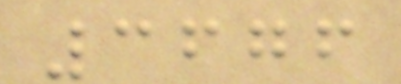3676
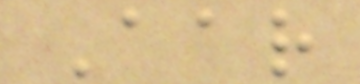Aar
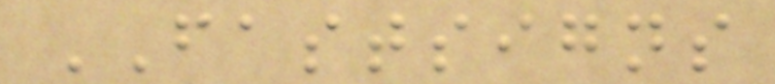FASTSIGNS
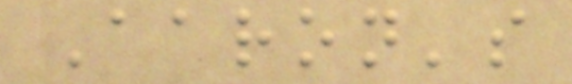Aaron's
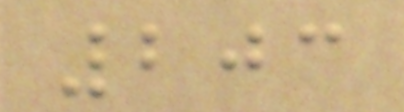203
